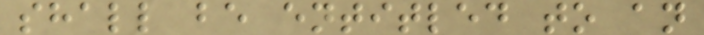shall be entitled to an
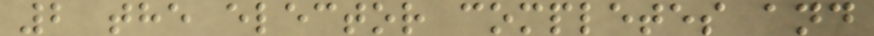2 the elector completes and
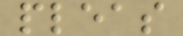pleas
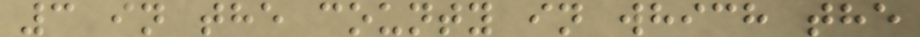3 in the county in which the
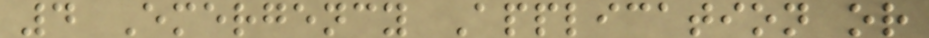4 Emergency Application or
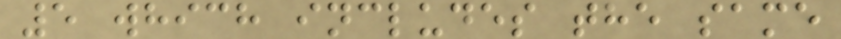5 which includes the same
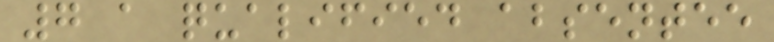7 a qualified absentee
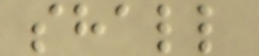shall
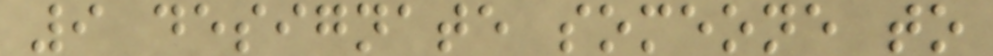9 designate someone to
